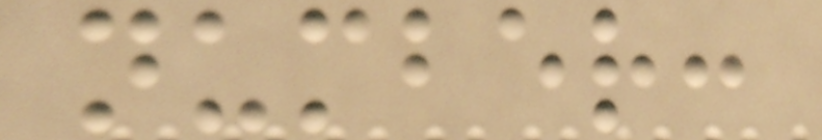number:
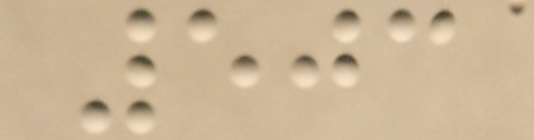503
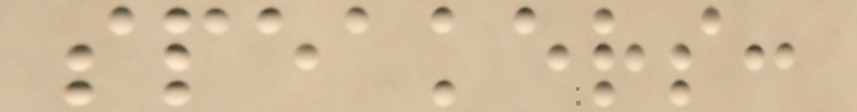speakers:
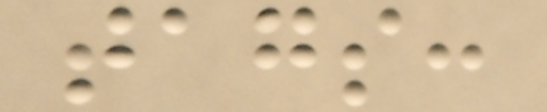tags:
